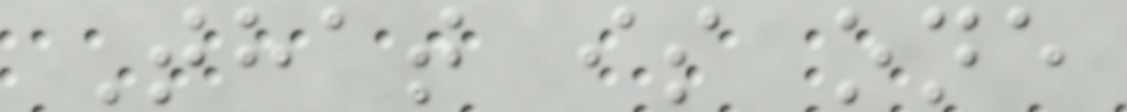That is one
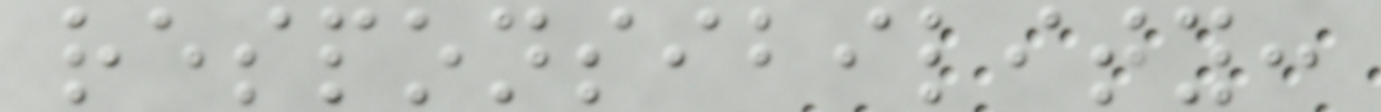responsibility:
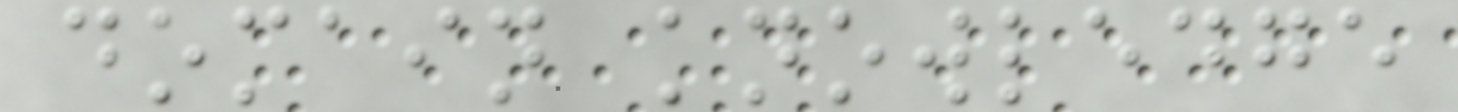domain knowledge
